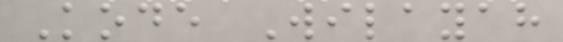Kode Wilayah
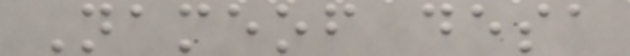Nameof desa
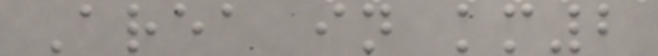Area in km2
